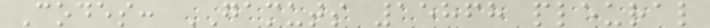Codes: GAMUTS 15868 pleural
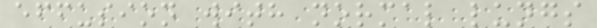effusion with normal lungs
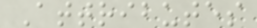Attributes
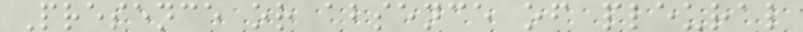Presence or absence of pleural
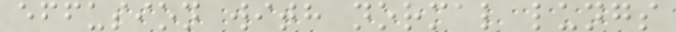effusion with normal lungs
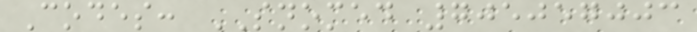Codes: SNOMED 705057003
